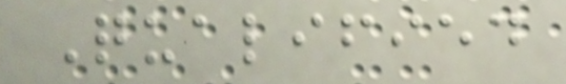Qualified
